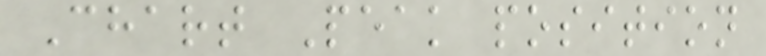Chart Peak position
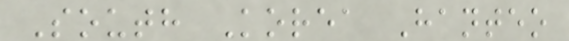South Korea Hanteo
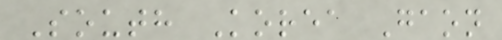South Korea Gaon
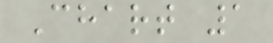Chart 1
